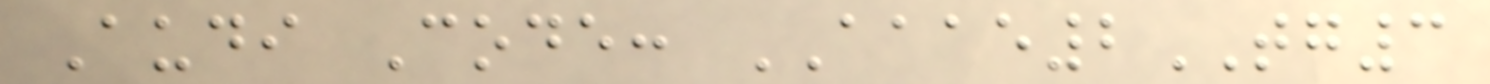Audi Code: AAAE2TG3
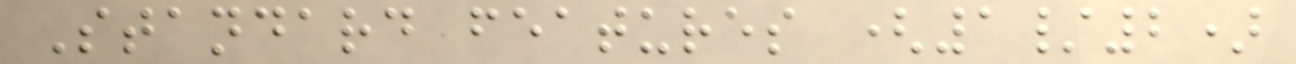Standard features (1/2)
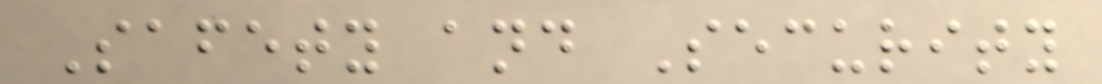Safety and Security
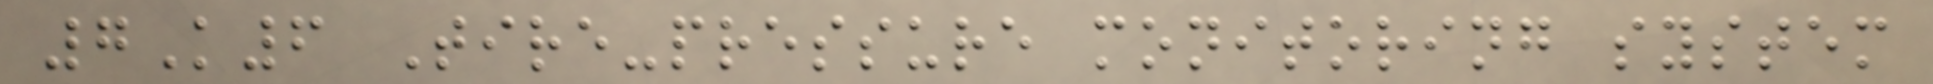7K6 Tire-pressure monitoring system
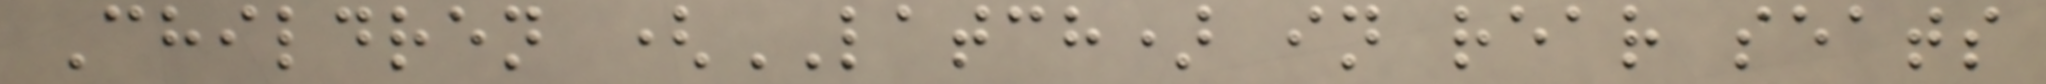Children (LATCH) in rear seats
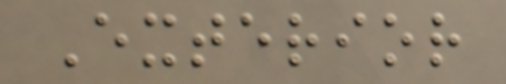Exterior
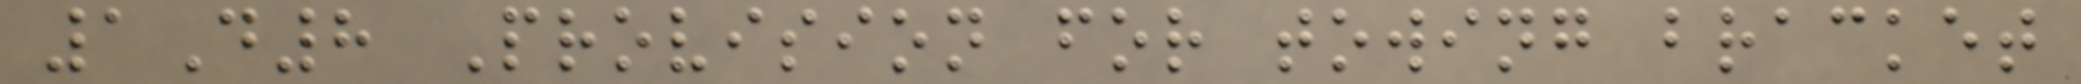1D8 Provision for towing bracket
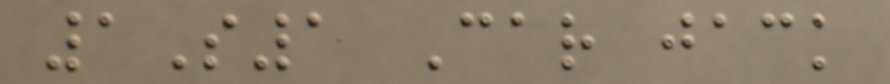1S1 Car jack
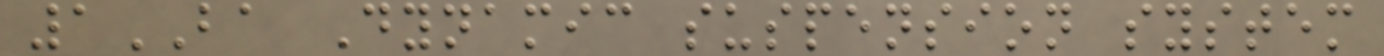1BA Dynamic suspension system
